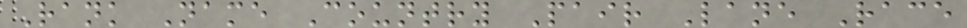Rank Name Country Pair Lane Race
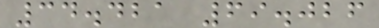34.421 69.026
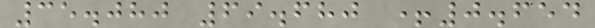35.080 69.680 +0.654
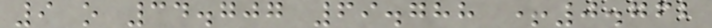9 o 34.707 69.788 +0.762
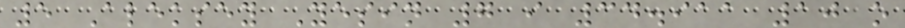5 Aleksey Yesin 7 i 34.911 10 o
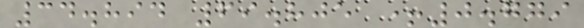34.894 69.805 +0.779
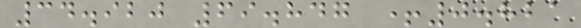34.920 69.847 +0.821
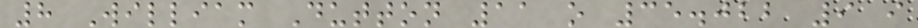8 William Dutton 11 o 35.022 9 i
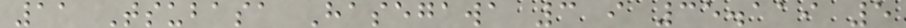11 Tsubasa Hasegawa 3 i 35.119 5
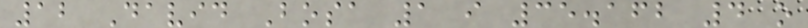12 David Bosa 1 i 35.162 4 o
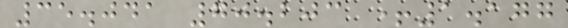35.041 70.203 +1.177
